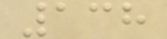138
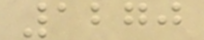1270
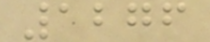1276
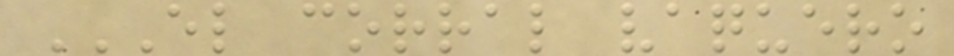EL CORRAL VAQUERO
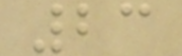23
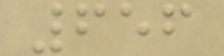656
